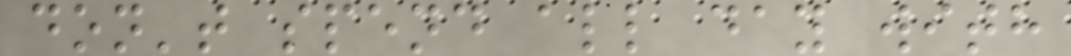don't spend all day with
